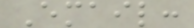Email:
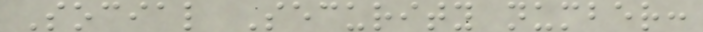Social Security number:
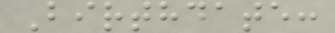Birthdate:
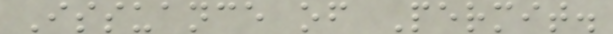Issuance of Permit.
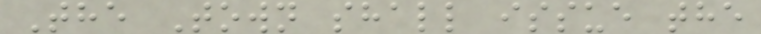The Town shall issue the
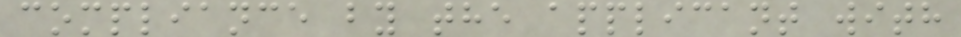compliance by the applicant with
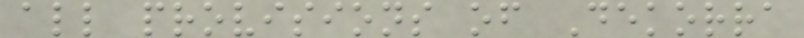all provisions of Dekorra
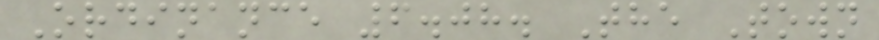Ordinance 6.08. The Town
